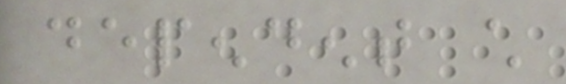dependent child
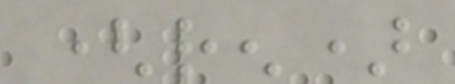(ren)
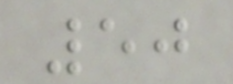50
